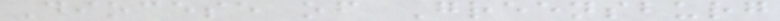Diocese of Greensburg
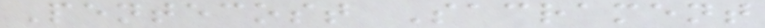Pentecost Sacrament
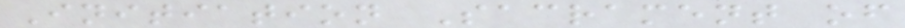Initiation Sacrament of
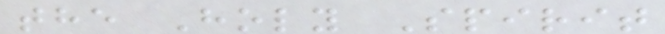the Holy Spirit
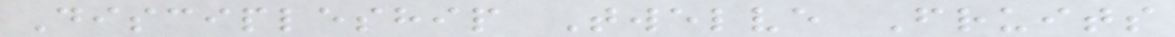Discipleship Twelve Fruits
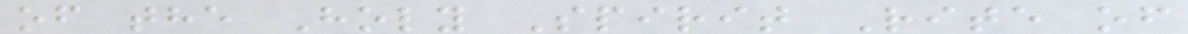of the Holy Spirit Rite of
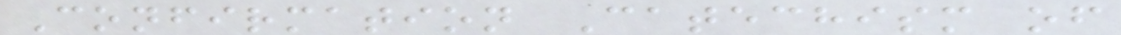Confirmation Catechism of
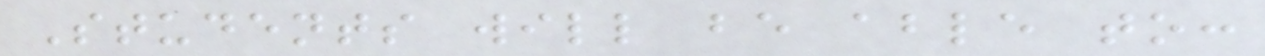Students will be able to:
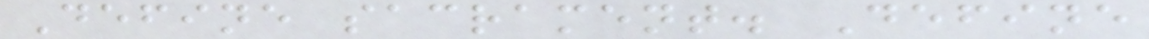Define sacrament. Define
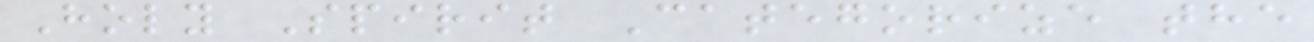Holy Spirit Categorize the
